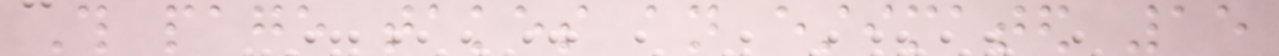This page takes an estimated 15
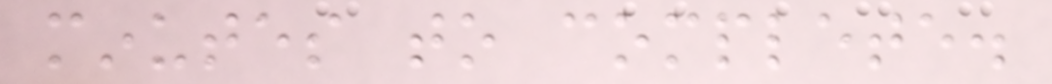minutes to complete.
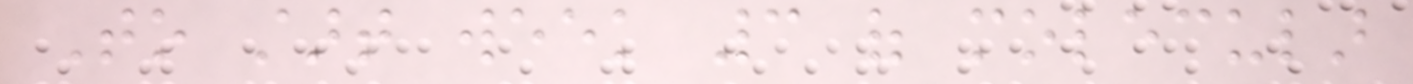To start week 3 of molecular
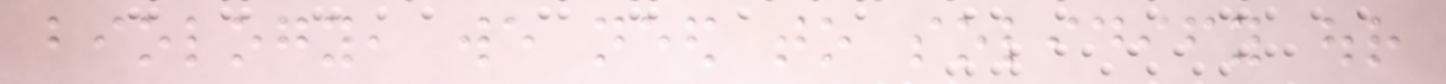biology, we need to solidify our
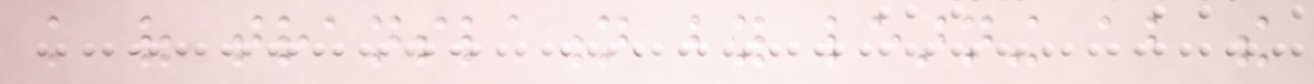knowledge of translation by learning about the
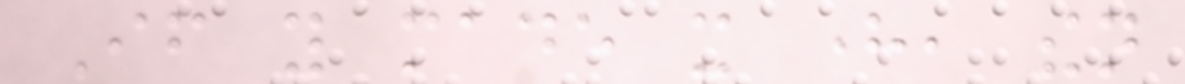If you made it here, then
